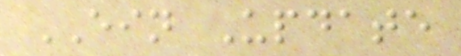EIN Update
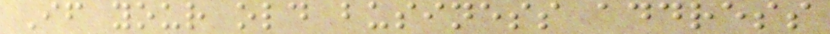If your old business address
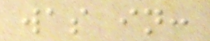was in:
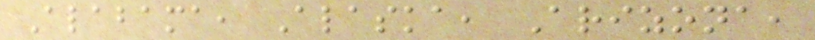Alabama, Alaska, Arizona,
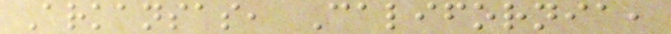Arkansas, California,
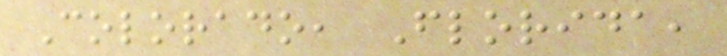Colorado, Florida,
